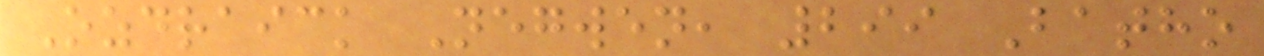Ozdraick Negwen, 299 Batho
